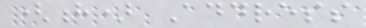(h) Address
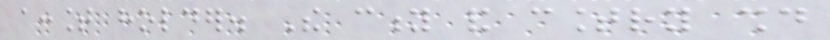account holder. The city and country should
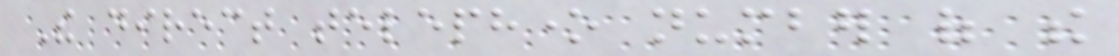The direct telephone number of the
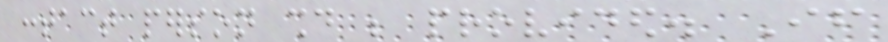contact person should be provided. If
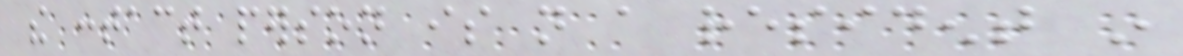the contact person is not a resident in
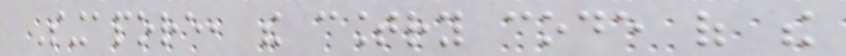Singapore, the country code of the
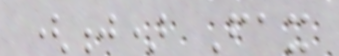(j) Fax
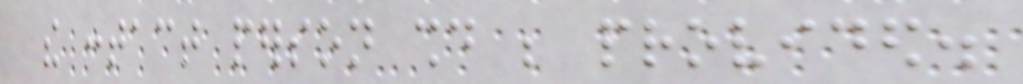the contact person should be provided.
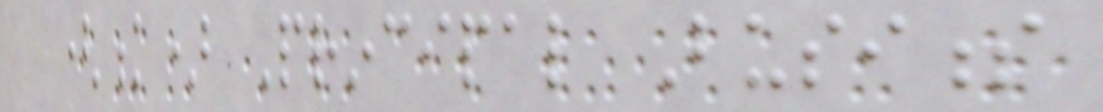(k) Principal Business
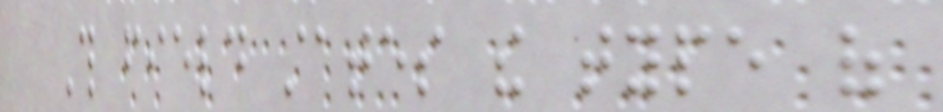This field states the type of
